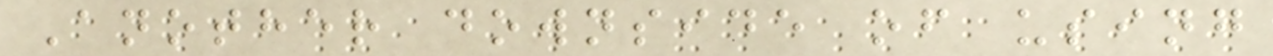Another downside of using
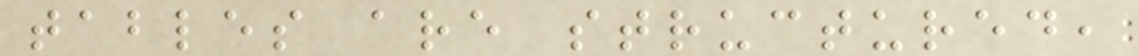tables are structured,
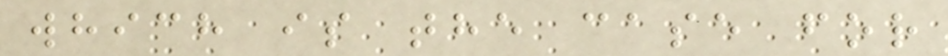which is the case for
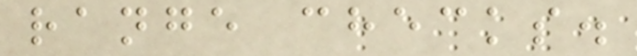range checks.
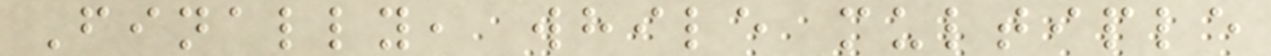Finally, while multiple
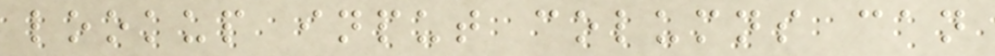lookup input columns can
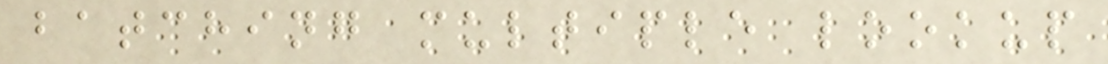batching multiple lookup
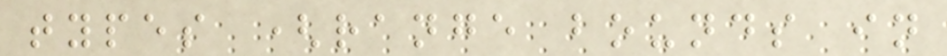types (range bounds in
